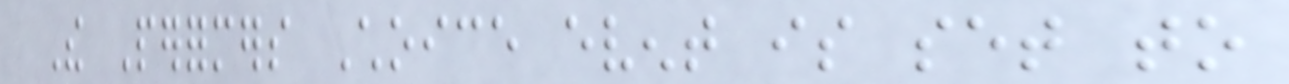The Performers Choice event is set to
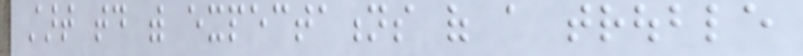start today with expectations of a trouble
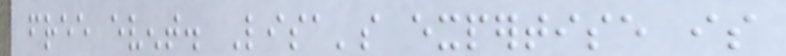free event. Lisa's expertise is
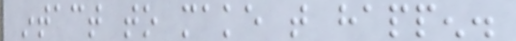intact to make that happen.
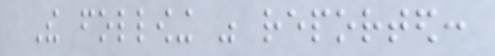The following was reported:
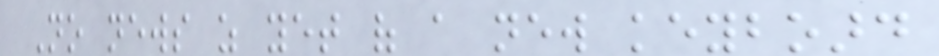No news as yet of a new keyboard
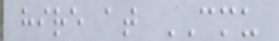hire at CMU
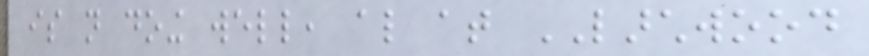is not doing well, also at LARCHWOOD
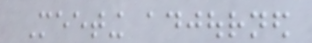Meeting adjourned
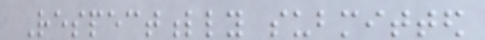Respectfully submitted
